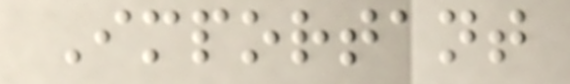Important
